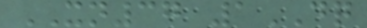XN37 1DQ
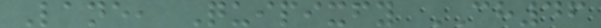Lane, Quipixfy CH46
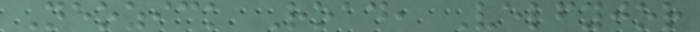Neozick Road, Velfyjor
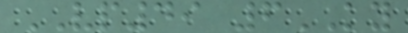VP49 6KY
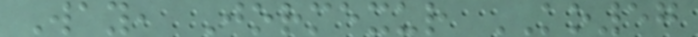Way, Jormexur KO57
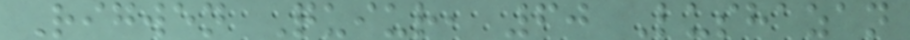Rigwen Quiur, 60 Lushazan
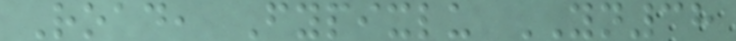Road, Fypixlu YN38
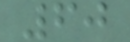60
